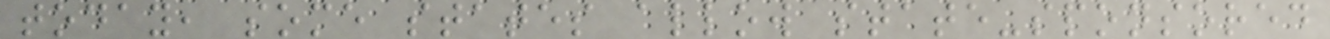today, some states allow state-sponsored
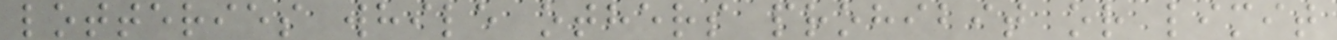lotteries while others prohibit or limit
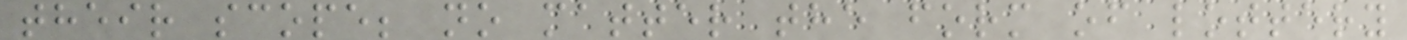their scope; no matter the form of lottery
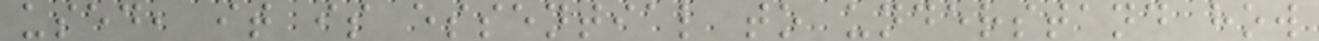used, it is essential to understand how
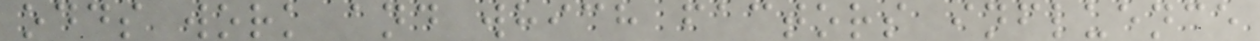odds work and which factors influence
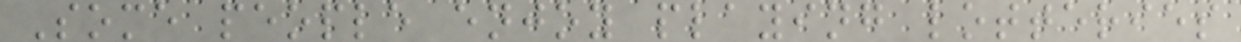Some people enjoy playing lotteries
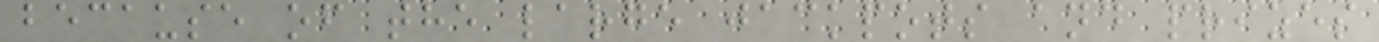because of the large jackpots and prizes
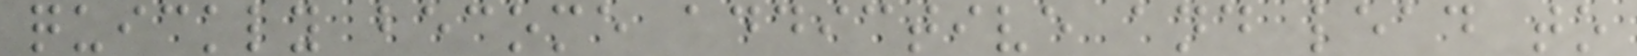quickly become addictive and lead to
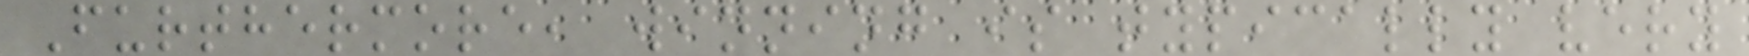Furthermore, winning is typically very
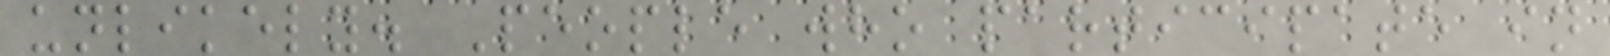unlikely. People who participate in
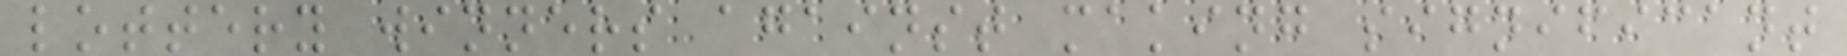lottery winners against making significant
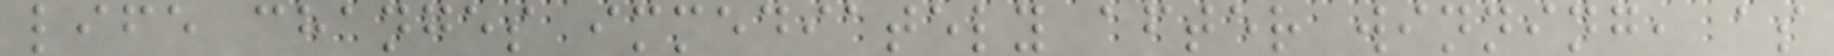life changes immediately after winning, as
